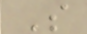S
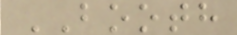BOOTH
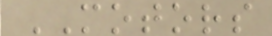MOTORS
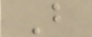B
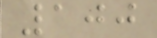100
